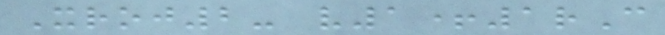Xroj2- v1+1rC
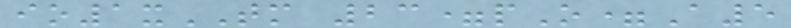io1xTM 23=pO=A5
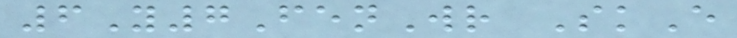6Y7FenWr SkE
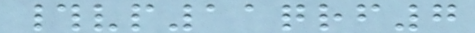#vp11qrf7
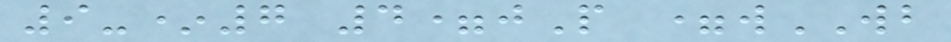9-*7 4=jP =wWB
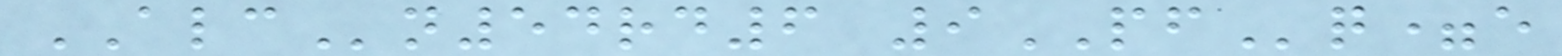ALCn54rd6 9PFq=e
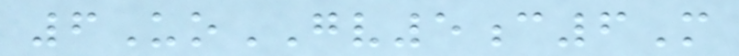6UoGV5c6M
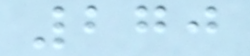270
